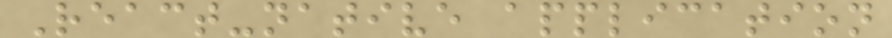React-native application
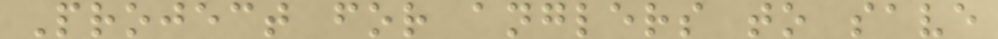Project for anglers to save
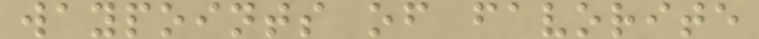waypoints of favorite
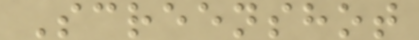Screenshot
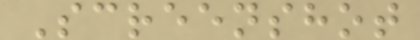Screenshot
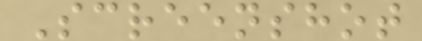Screenshot
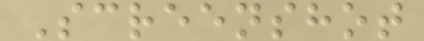Screenshot
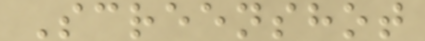Screenshot
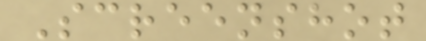Screenshot
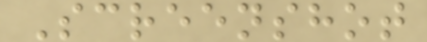Screenshot
